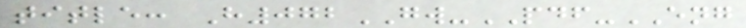title: H072GW-PDF-ENG
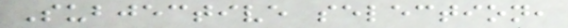Subjective selection,
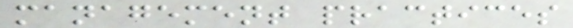management practices
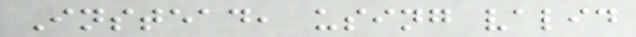Instead, using valid
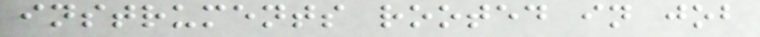instruments rooted in job
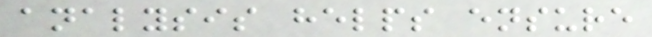analysis helps ensure
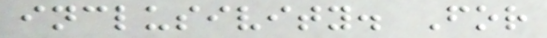inclusivity. For
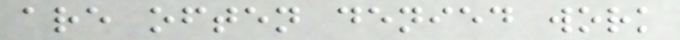are often denied work
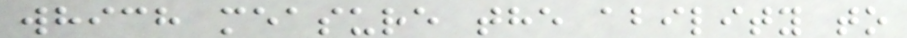which measure the ability to
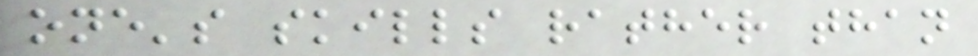one's skills rather than
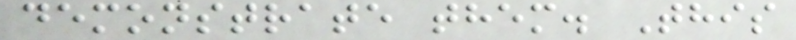demonstrate them. This
